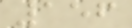156
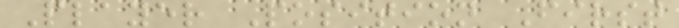Player Position First
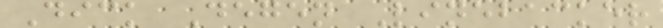Dick Degen Linebacker
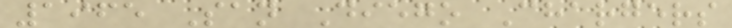1965 San Diego Chargers
